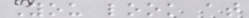You look at
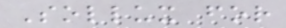Sollux for
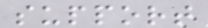support
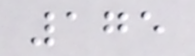175
